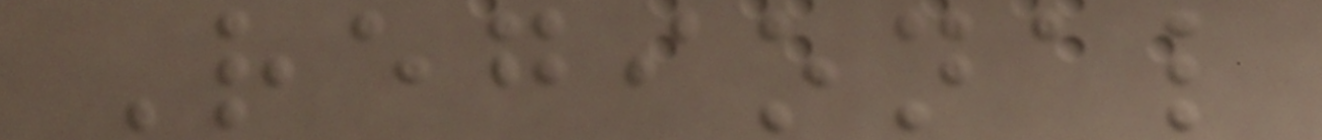Regional
